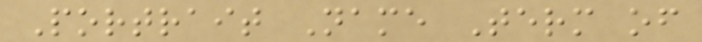Portrait Name Term of
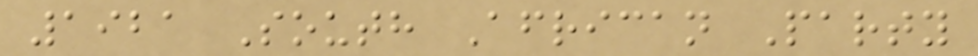1921 South African Party
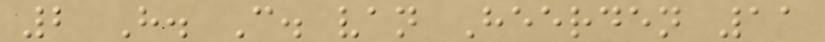2 H. C. van Heerden 11
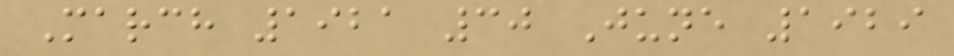March 1921 30 June 1929
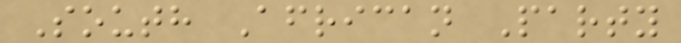South African Party
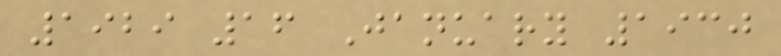1929 16 January 1930
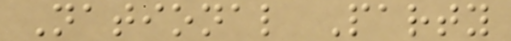National Party
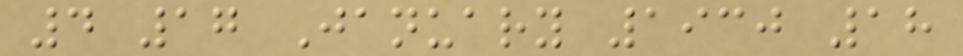4 17 January 1930 18
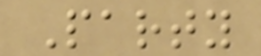Party
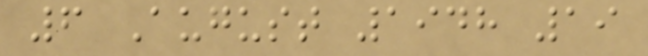6 August 1948 19
